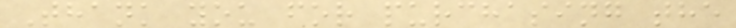Thank you for purchasing the
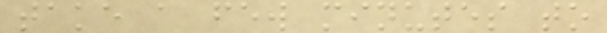take a few minutes to
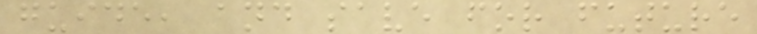guide, and save for future
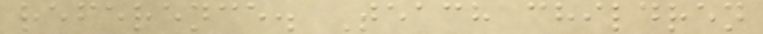reference. Teach children
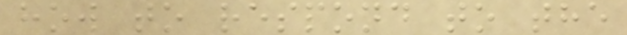how to respond to the
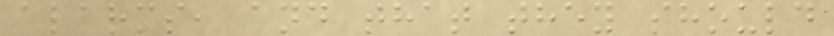alarms, and that they should
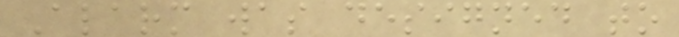Alarm was designed to
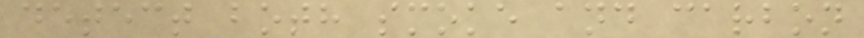detect both smoke and carbon
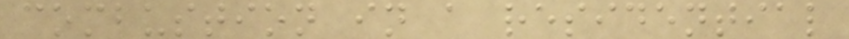combustion in a residential
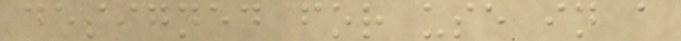designed for use in a
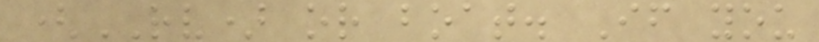(RV) or boat. If you
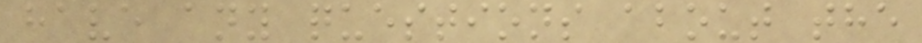have any questions about the
